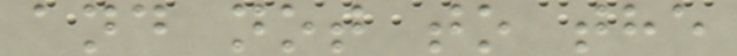and not to the
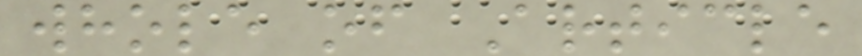whole of Article
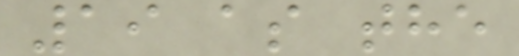19 as the
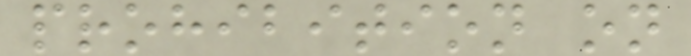prohibition on
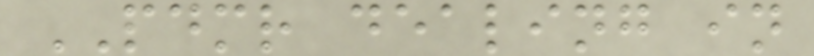PDMR dealing in
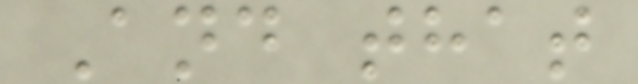And that
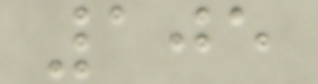105
